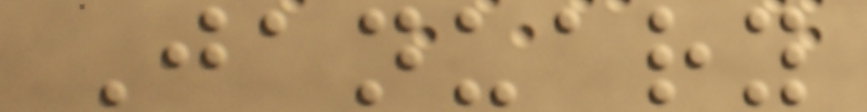January
